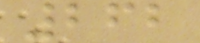262
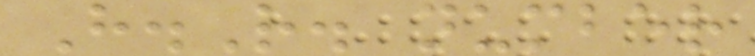H.R. number
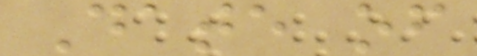Date of
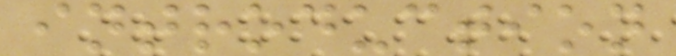introduction
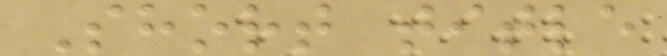Short title
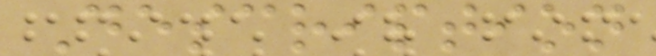Description
